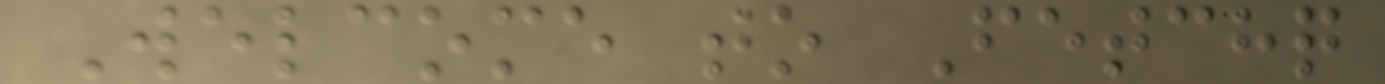Welcome to Fetchq
